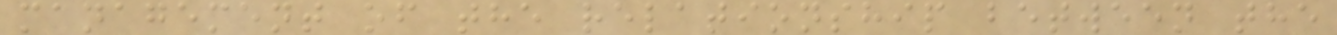management of the relationship between the
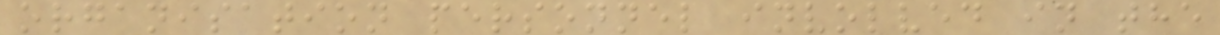organisation personnel involved in the
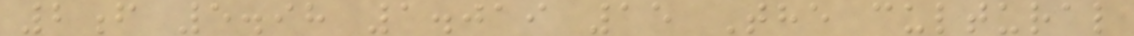2f 5.98 1.019 15 The cultural
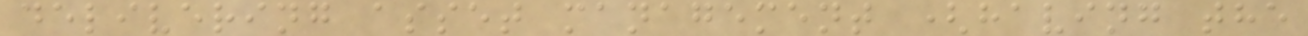delivering asset management (having the
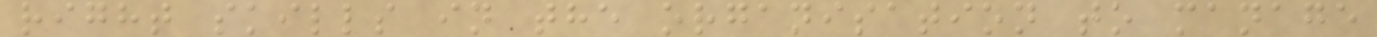right skills in the organisation to manage
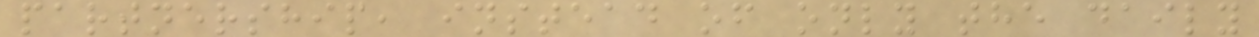partnership, instead of only the daily
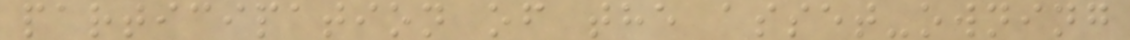participation of the asset-owning
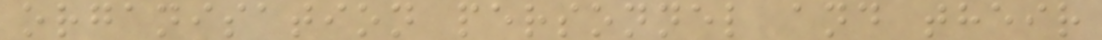organisation personnel and their
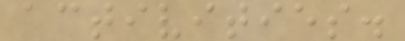activities.
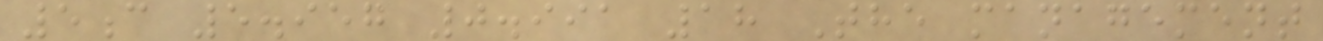5c 5.957 0.991 18 The management
